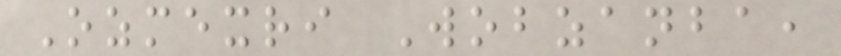Ozmexri Wobzanba,
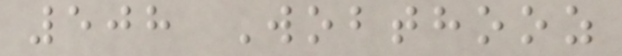508 Wobthooz
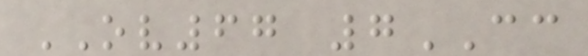OV67 7CC
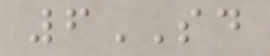6SD
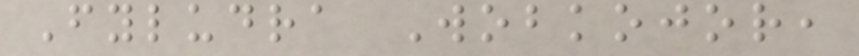Fyludra Wobkojor,
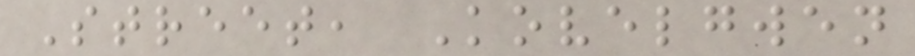Street, Kovelgwen
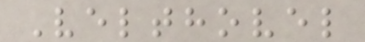Velthovel
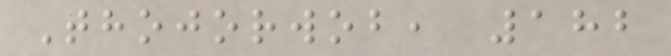Thojorwob, 182
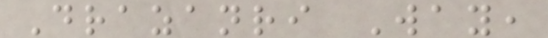Drazanri Way,
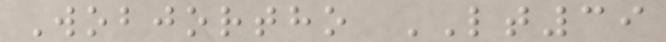Wobjortho LT39
